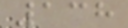138
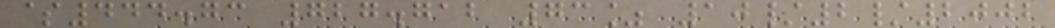$444.73 727.712 73% 10/2/2002
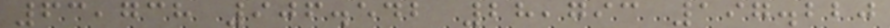63,738 906.542 28,793 197.220
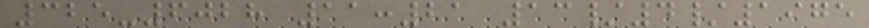325-6028 11:21 13/4/1975
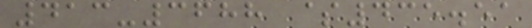413-3688 $435.51
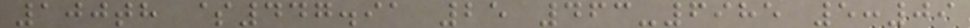100th $447.91 25 463-6985 5:09
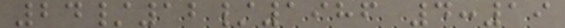24/12/1986 4:19
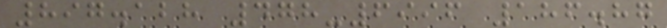897.128 478-6996 186.87
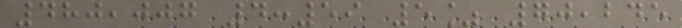480,007 4:59 5% 70,245
